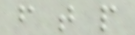f t p
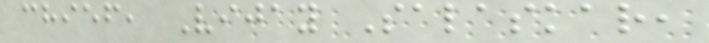chief, Vijay Salaskar,
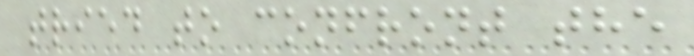tried to confront the
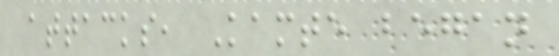attacks, Kamte began
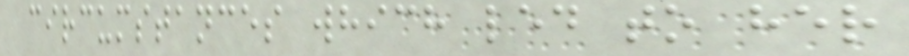circumstances which led to her
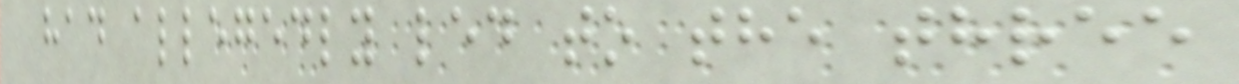had allegedly led to the three
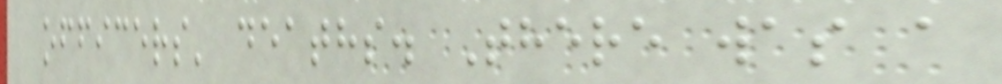officers' deaths. There was a
